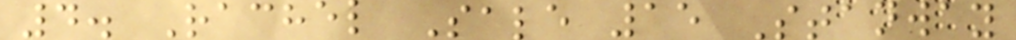4. Rachel Sale 15 Stanway
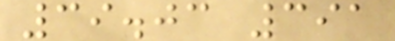39.03 391
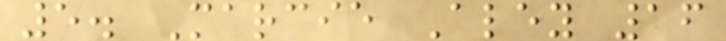5. Marcie Aley 16
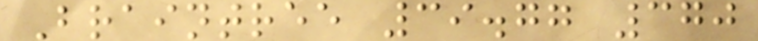Braintree 39.77 370
